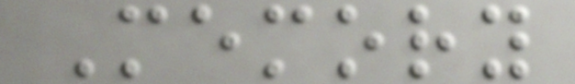Memory
